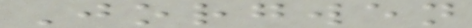Jorgwen
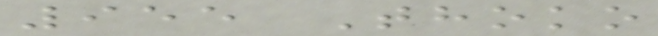955 Thoko
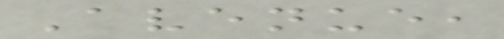Avenue,
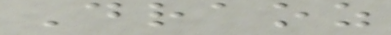Draoz
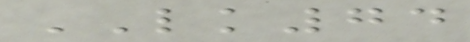LK74
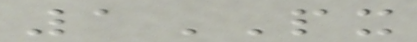1PX
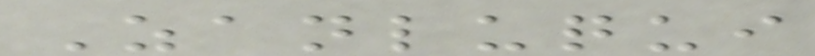Zanluqui
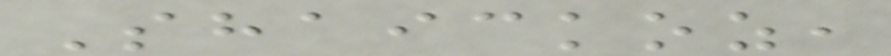Shaickoz,
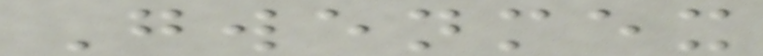Gwenmex
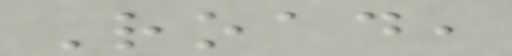Road,
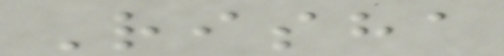Risha
